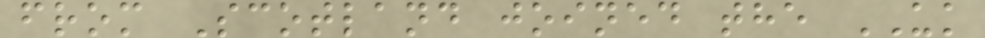from Scotland joined the UK
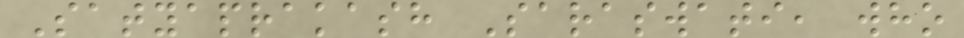Satyaprakash Saraswati, who
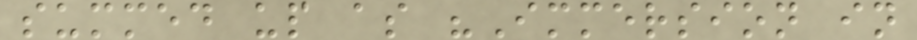summed up as "Immersion in
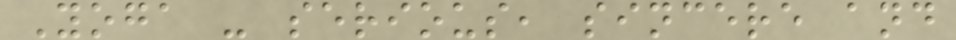Yoga - serious, sincere and
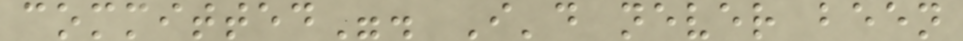committed". I'd never been
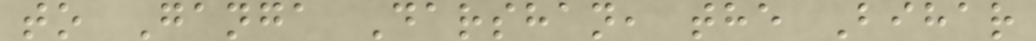to Ganga Darshan, the Bihar
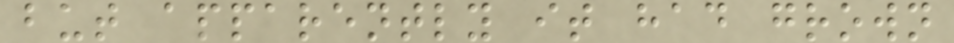but apparently it had grown
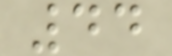44
